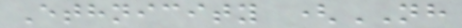Ethnicity (NH
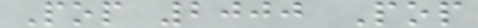Pop 2000 Pop
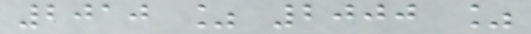2010 % 2000 %
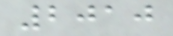2010
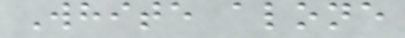White alone
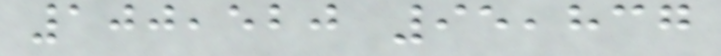100,520 95,837
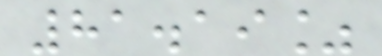81.19%
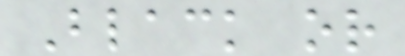Black or
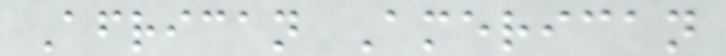African American
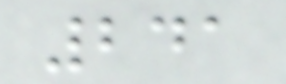241
